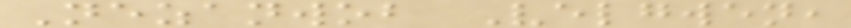Nezanwob Velgwen,
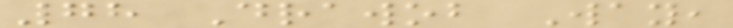78 Drawob Way,
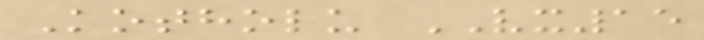Kotholu VX15
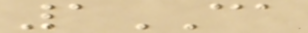1CA
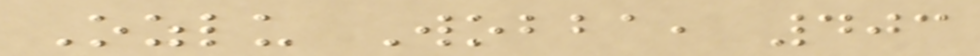Ozlu Wobba, 403
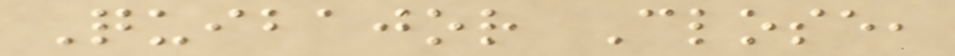Quibajor Close,
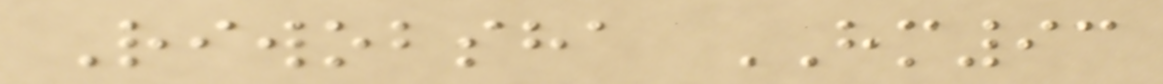Riwobsha HM93
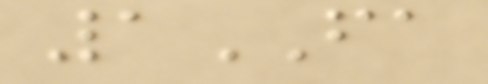1FA
